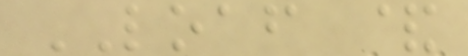LOAF &
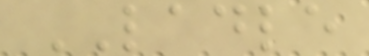LADLE
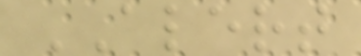ALERT
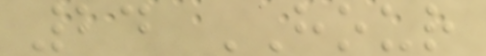24 HOUR
